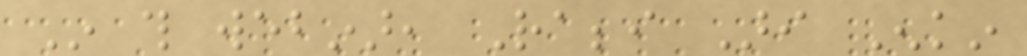In this webinar, Rabbi Ari Enkin
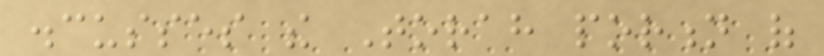discusses the Torah portion of
